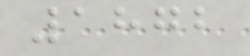1872
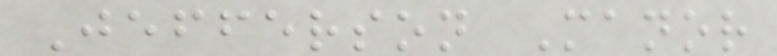Jefferson Manor
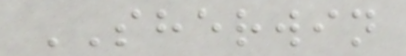SHERWIN
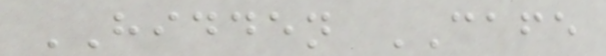HIDDEN CAFE
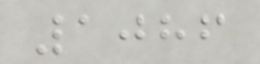1086
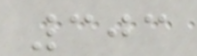303
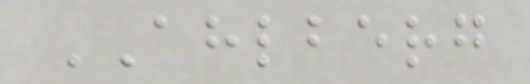AHLBERG
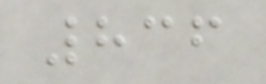836
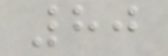80
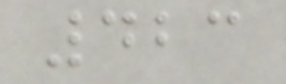423
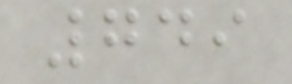749
